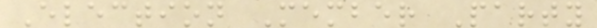Election Member Party
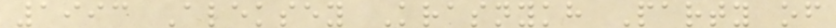1993 Aleksey Krasnykh Party of
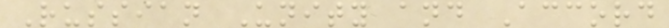Russian Unity and Accord
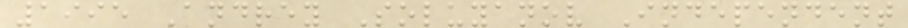1995 Andrey Soluyanov Independent
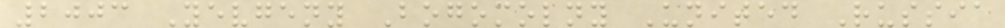2003 Yevgeny Bogomolny United Russia
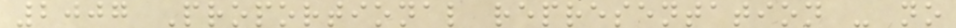2007 Proportional representation - no
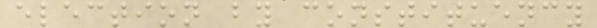election by constituency
